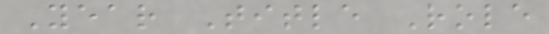Year Title Role
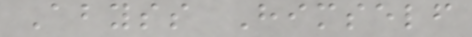Abyss Himself
